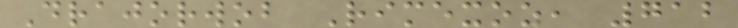Drajorwob Rimexoz, 712
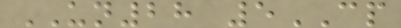UN28 5CP
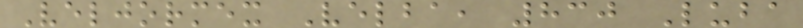Veljormex Velba, 830 Luba
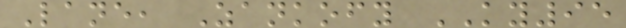Lane, Zankofy KY95
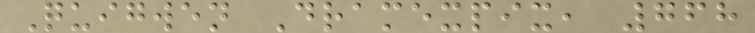Quigwen Dramexpix, 768
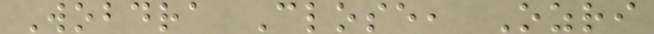Wobdra Close, Ozri
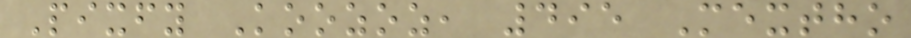Pixfy Koozoz, 495 Mextho
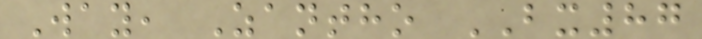Way, Zantho BX87
